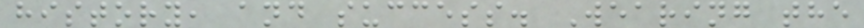history, and success. Wearing the
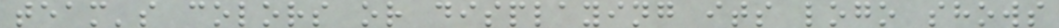team's colors or displaying its logo shows
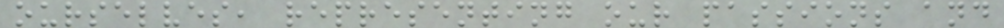ourselves, representing our passions and
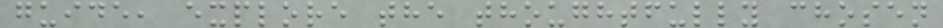guide, explore the thoughtfully chosen
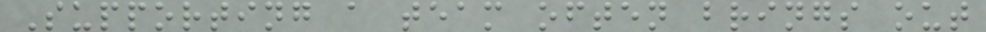Supporting a team often brings out
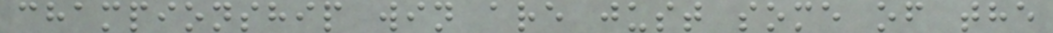championship win are just some of the
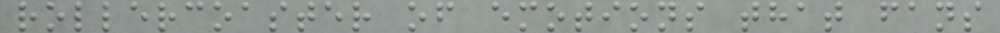rollercoaster of emotions that fans
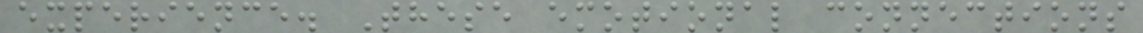experience. These emotional connections
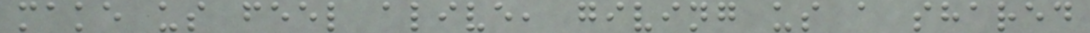make us feel alive, giving us a shared
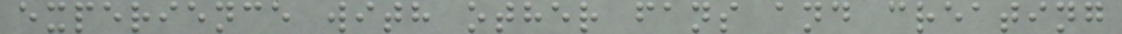experience with other fans and creating
